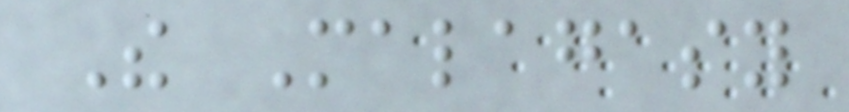The Malagasy
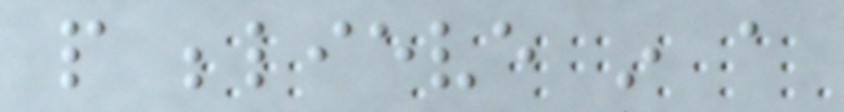people believe in a
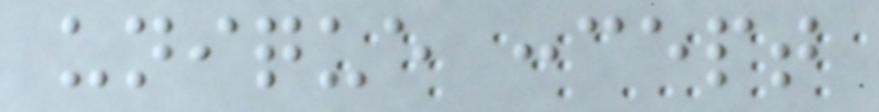unique concept
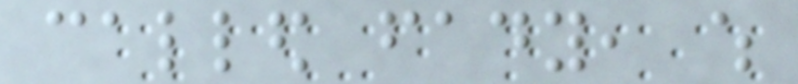called fady, which
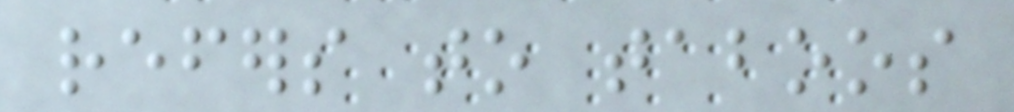refers to taboos
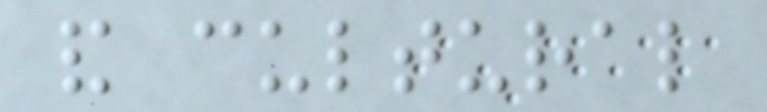and cultural
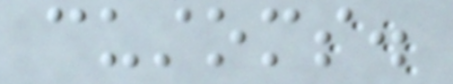customs.
